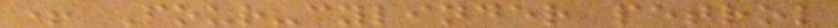+ Four-cylinder petrol
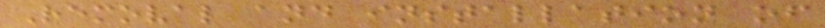Removal and installation of
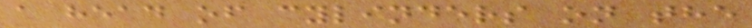a head of cylinders on the
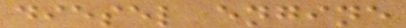diesel engine
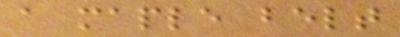a maple belt
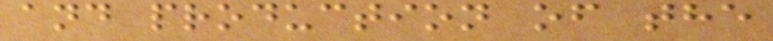and production of the
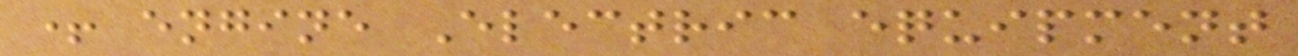+ engine Electric equipment
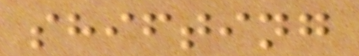shifting
